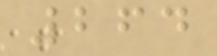264
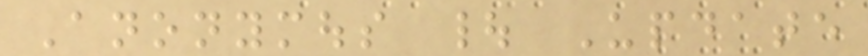Anonymous | Update
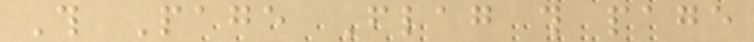This Page Flag this page
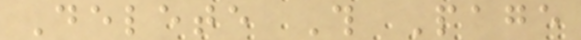Delete This Page
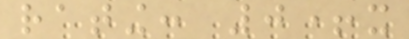rating: 0+x
